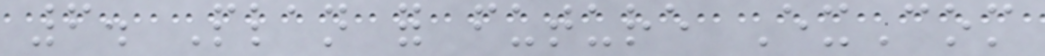6. Plan for future ExCom
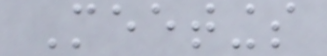Meetings
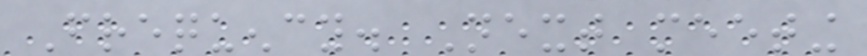Frequency. Next meeting
